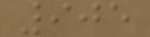905
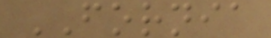FORNIA
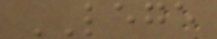LEGE
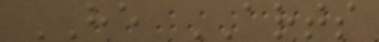HE ARTS
